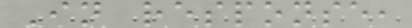In response,
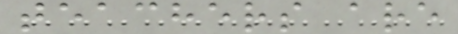teachers are
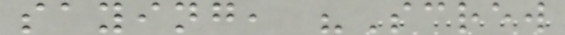saying, "Screw
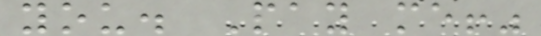you. Pay me!"
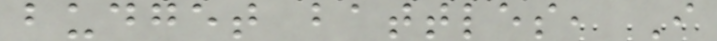budget battles, I
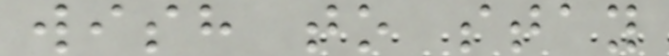wish to stay
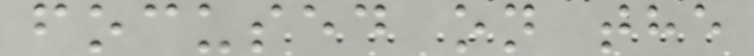focused on the
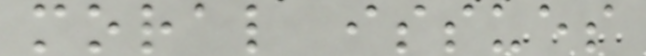moral issues
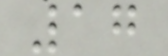17
